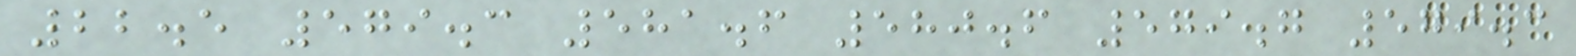22.5 579.3 581.6 580.6 579.7 579.3
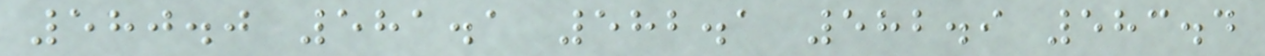580.0 581.1 582.1 582.9 583.4
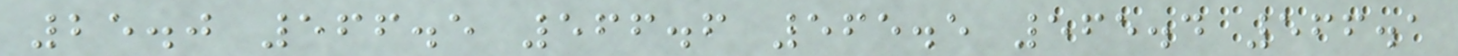25.0 566.5 566.6 565.5 565.4 566.1
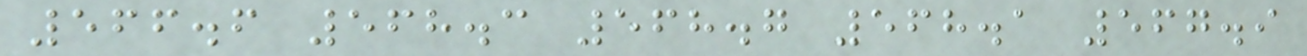566.6 568.3 568.7 568.1 567.9
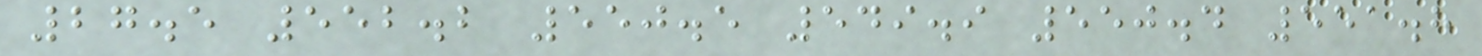27.5 552.2 550.5 549.9 550.4 551.8
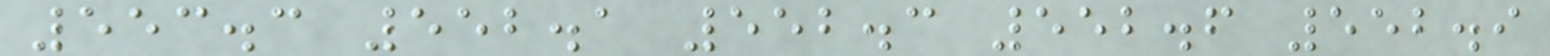553.3 552.1 552.3 552.6 552.9
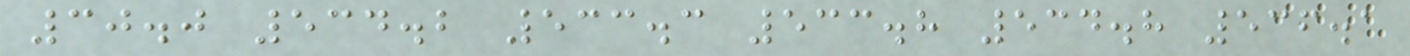30.0 534.2 533.3 533.8 534.8 536.1
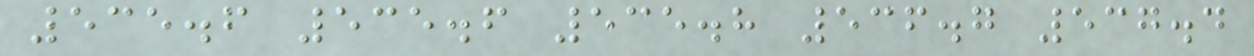535.6 535.6 535.8 536.7 537.4
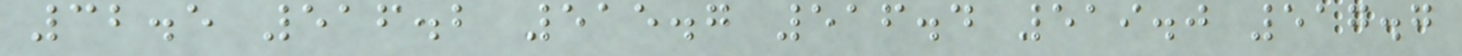32.5 516.2 515.7 516.4 519.0 517.7
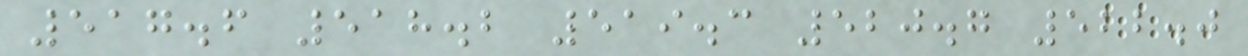517.6 518.2 519.3 520.7 522.0
